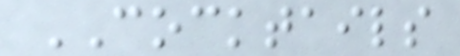COCKTAILS
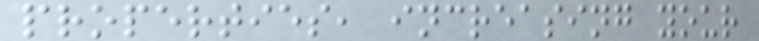properties, increasing your
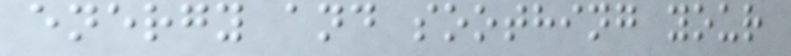energy and soothing your
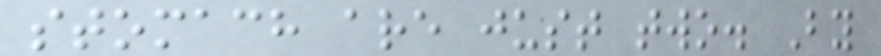stomach are just two. By
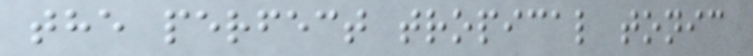the perfect tropical tonic
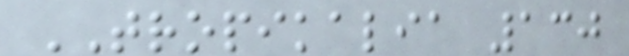TROPIKALIA 130
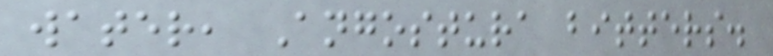water, Angostura bitters.
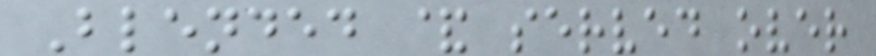Blended & served over
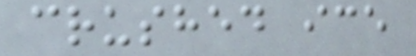crushed ice
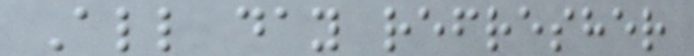All day refresher
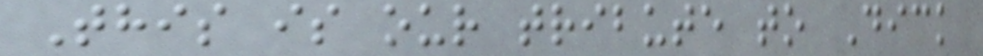This is our tribute to Dick
